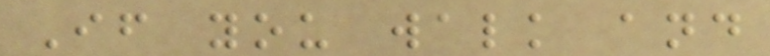If you walk and
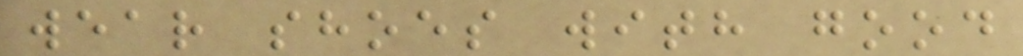wear shoes with good
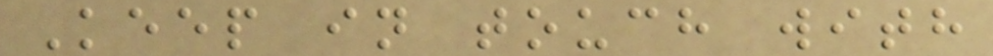Keep in touch with
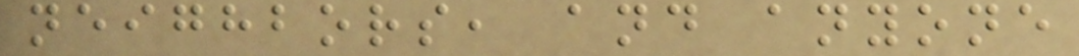neighbors, and anyone
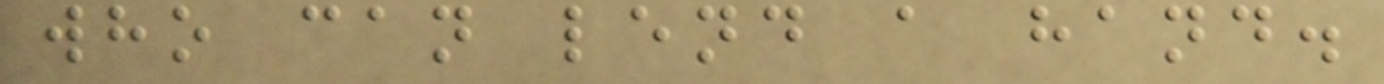who can lend a hand.
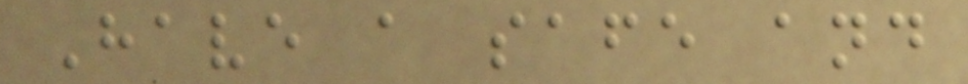Have a safe and
